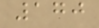170
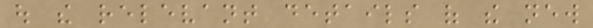out the relevant details of the new
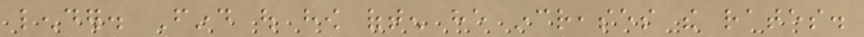lender. Find out how often he increases the rates.
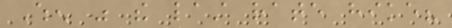When was the last rate hike?
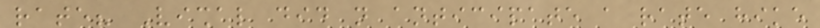rate? Vishal did not anticipate a rate hike
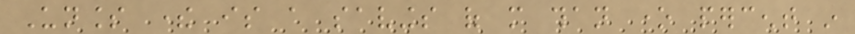Unless there is a savings of more than one percent in
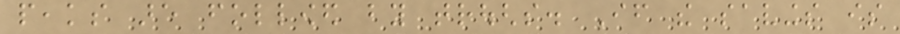peaks are followed by troughs. If the savings is
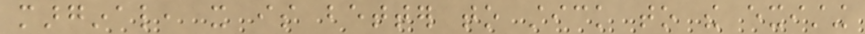marginal, it is better to stick to the existing
